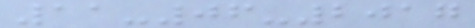11-06-2017
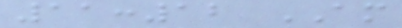11:12 AM
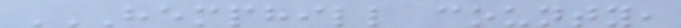HEMPHILL COUNTY,
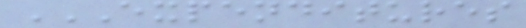EXPENDITURES
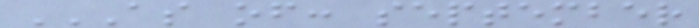AS OF: SEPTEMBER
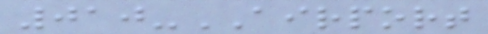010-AIRPORT
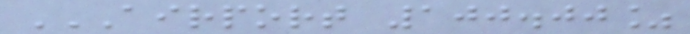AIRPORT 100.00%
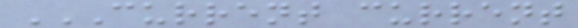CURRENT CURRENT
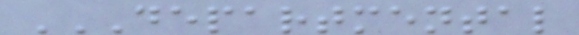DEPARTMENTAL
